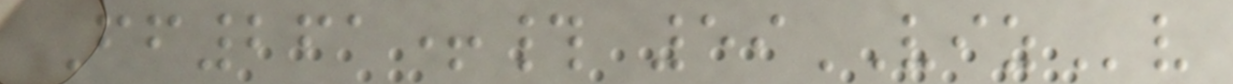Ff261+# 59VIZv
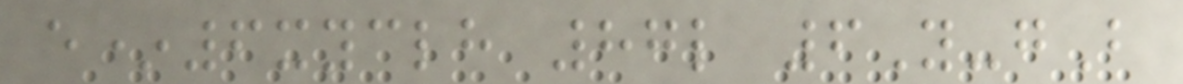e*6xyclh 87l 6Y-gB
